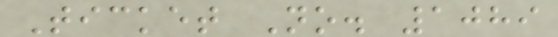Ticket No. 1089
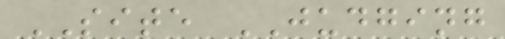SITE JUDGING
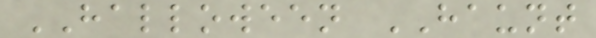HALLOWEEN HAUNT
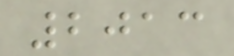2013
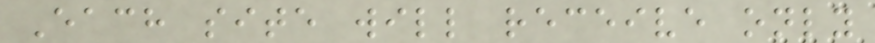Each site will receive only
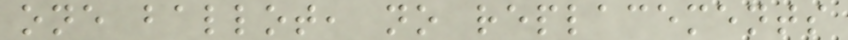one ballot, no replacements
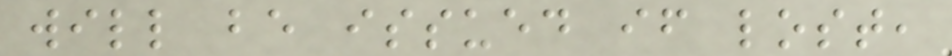will be issued if lost,
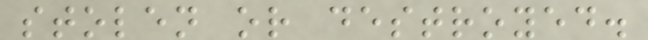stolen or destroyed.
